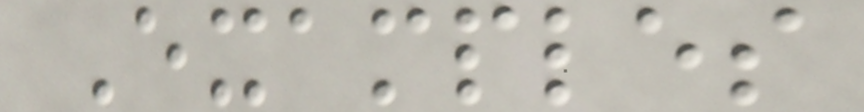Examples
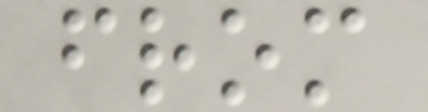from
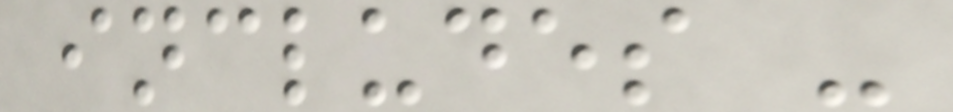includes -
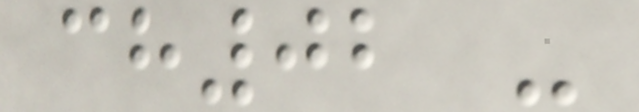ch02 -
